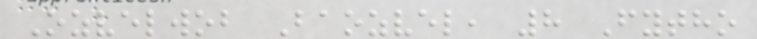Ozvelwob Baozvel, 8 Fytho
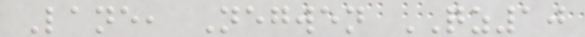Lane, Negwen QZ10
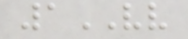1VV
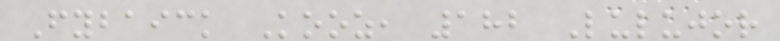Fybaick Kooz, 182 Lulujor
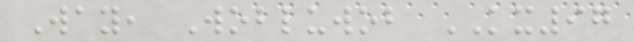Way, Wobluwob KX97
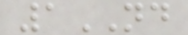1ND
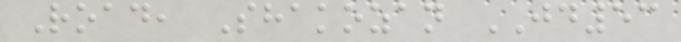Road, Shakozan JD53
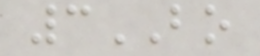3BO
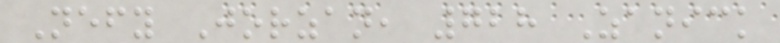Nefy Jorzan, 728 Zanick
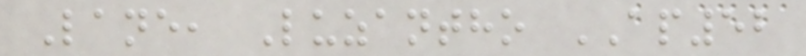Lane, Luzantho AP52
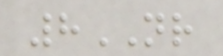8NR
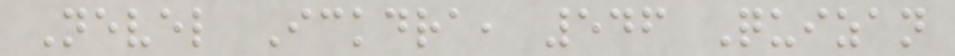Nevel Ickdra, 546 Quizan
